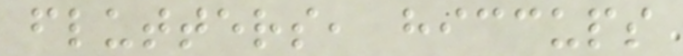flutters, hiccups
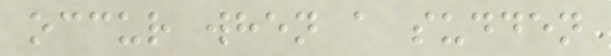occur when a sudden
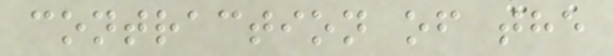contraction of the
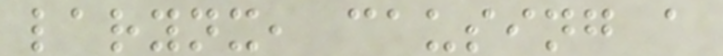larynx, causing a
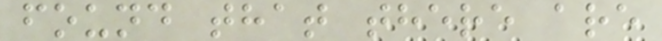found that there are
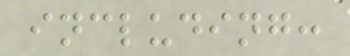including:
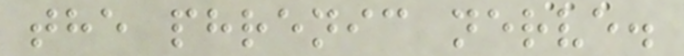the phrenic nerve.
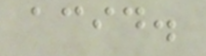acid.
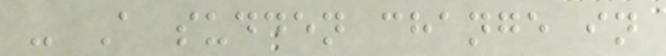- A sudden change in
